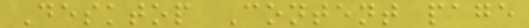Desktop Content page
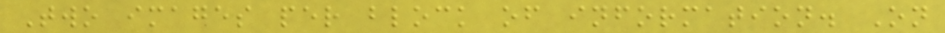Two images per block of information. On
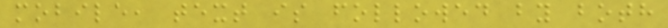mobile, text is followed by both
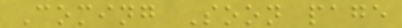Coming Soon page
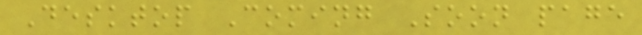Desktop Coming Soon page
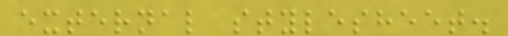external stylesheet.
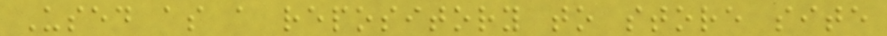Used as a repository to store site
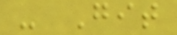- Git
